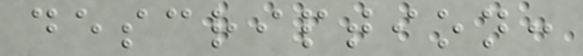description:
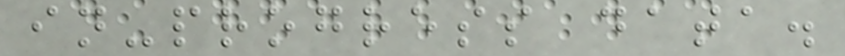in-progress data.
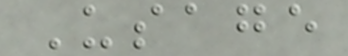Usage
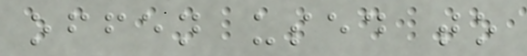offen used to
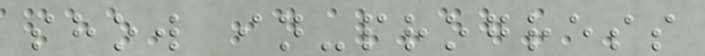show in-progress
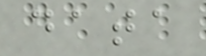data
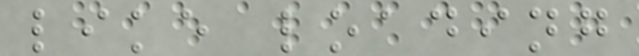like loading
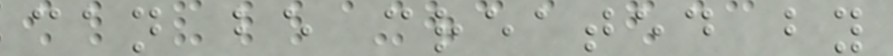can be created by
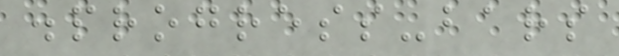.progress-bars
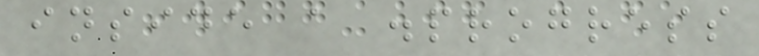inside a .progress
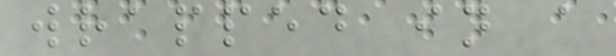wrapped in a
